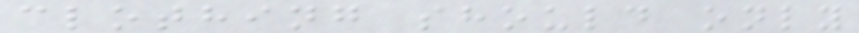clothing should only
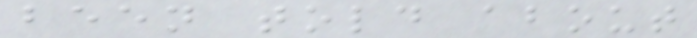been told about
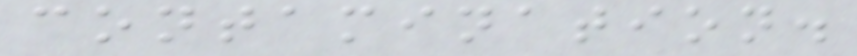contamination.
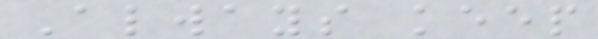Always keep
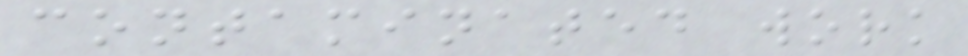contaminated work
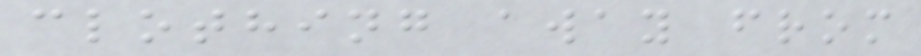clothing away from
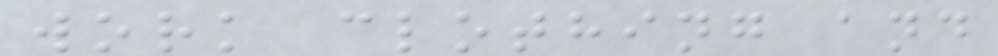work clothing and
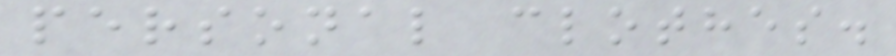personal clothes.
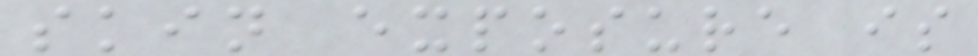skin exposure is
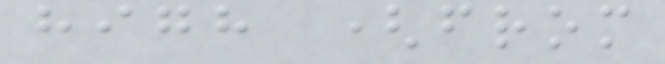high (from
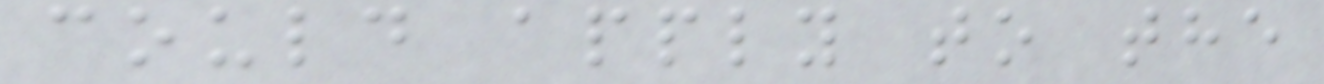could apply to the
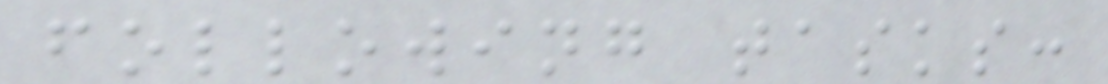following tasks:
